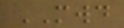MWD
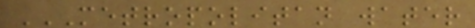METROPOLITAN WATER
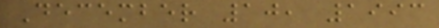December 10, 1993
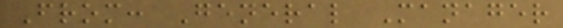From: General Manager
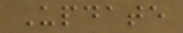Update
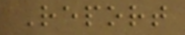Report
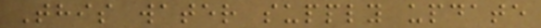This water supply update
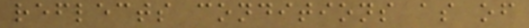reflects conditions as of
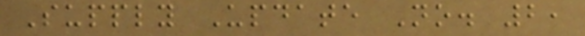Supply Update No. 2,
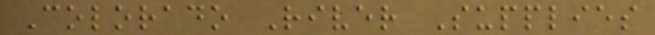Colorado River Supplies
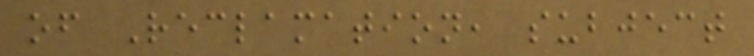of Reclamation, subject
